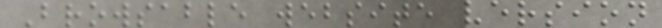Browsable website version
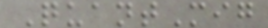QuantMig
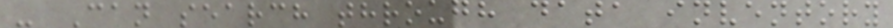- Can search through data inventory
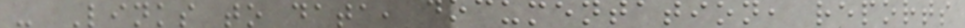- Links to data, documentation, reports
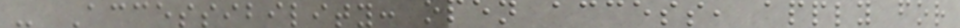- Accessibility: open access, apply for
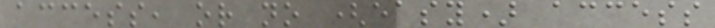access, or no (easy) access
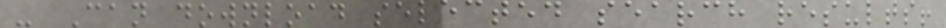- Can download selected search results!
